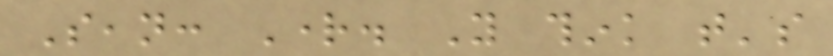Sean: Right. You think that's
